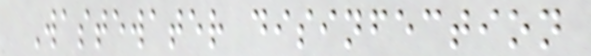Wastewater disinfection
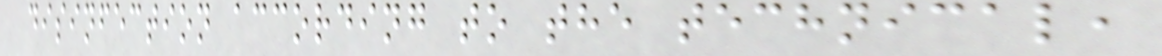disinfection according to the technical,
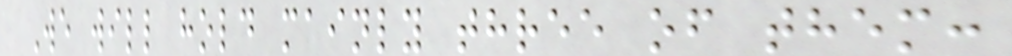We will hold mainly three of them:
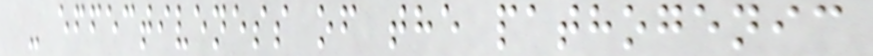- effectiveness of the pathogenic
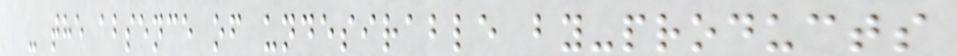- the absence of undesirable by-products
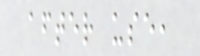after use,
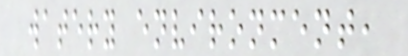watery environment,
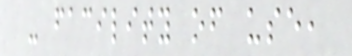- facility of use,
